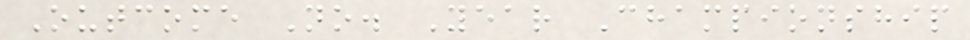Outcome No. Year Championship
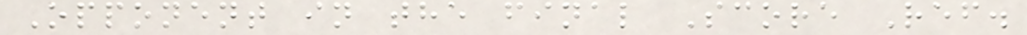Opponent in the final Score Ref.
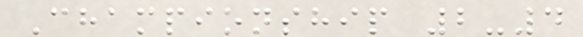Championship 2-4
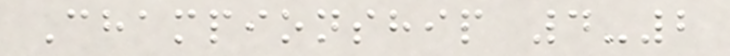Championship 4-2
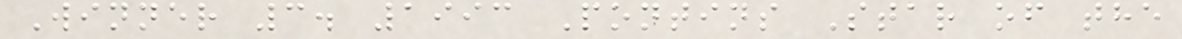Winner 3. 1993 Pontins Star of the
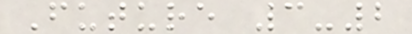Future 3-2
